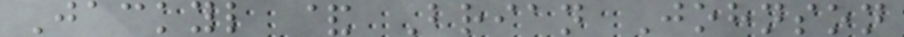Jackyl & Brian Johnson
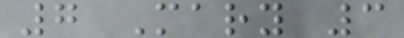7 Mary 3
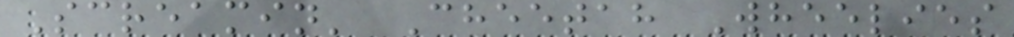Screamin' Cheetah Wheelies
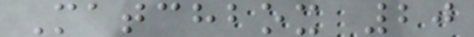Matchbox 20
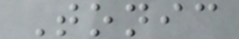Tonic
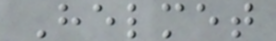Helmet
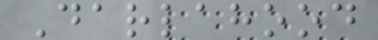Darlahood
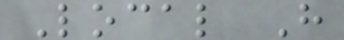Local H
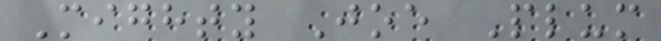Mighty Joe Plum
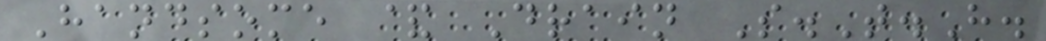Handsome & Drain S.T.H.
